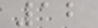12
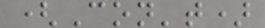(Con't)
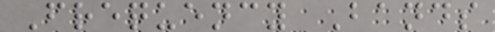Frequency Bands
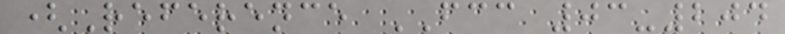(Reference FCC 03-204
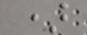)
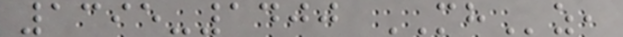1395-1400 MHz,
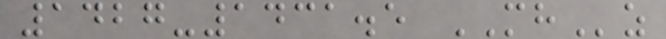1427-1431.5 MHz
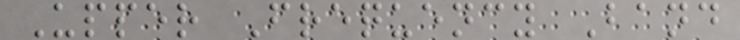Upper Frequency Band
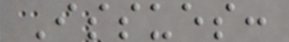Issues:
